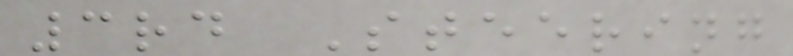3rd Steering
